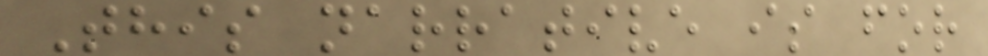This narrative is for
